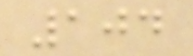104
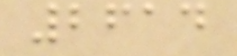2614
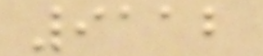9112
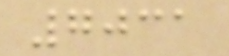7031
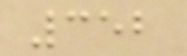352
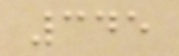345
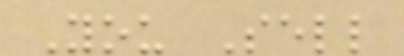You Sell
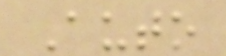Auto
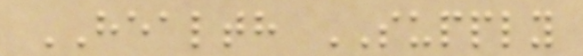HEALTH SUPPLY
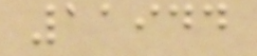11944
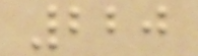220
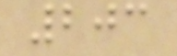203
